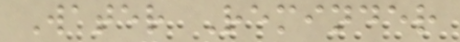Water Reminder
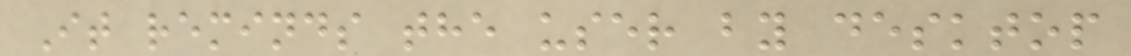It reminds the user by desktop
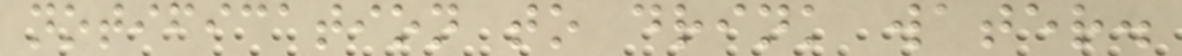notification to drink water.
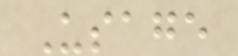Usage
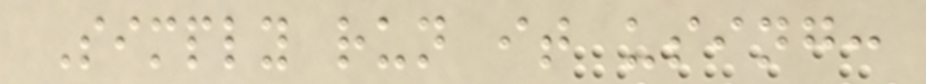Simply run it using:
